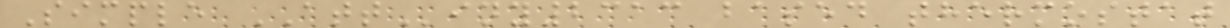Simple ATTiny2313 based thermostat
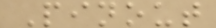Pinout
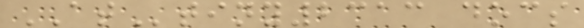ATtiny2313 docs
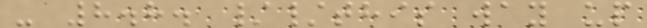- 8.8. //this way up
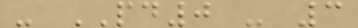- PD0 - 3
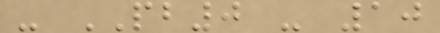- PB0 - 10
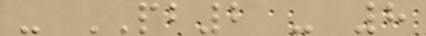- PB2 - 8
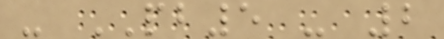- PB5 - 2
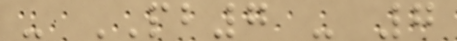- PB7 - 7
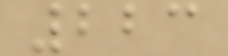223
